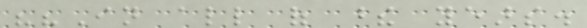""In all of these years.
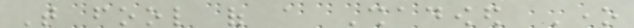That fool of a Shadowed One
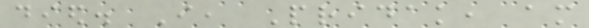died. I, Pridak, am
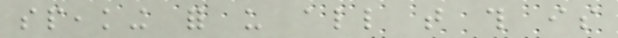speaking for us all that this is
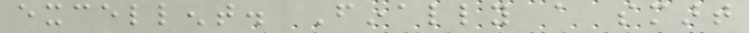excellent. Finally a smart
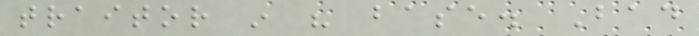traitor in his base. Bad
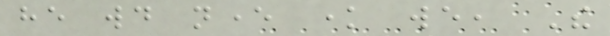he would never know we, The
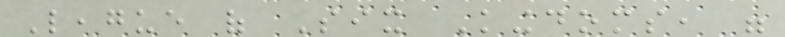League of Six Kingdoms, were
